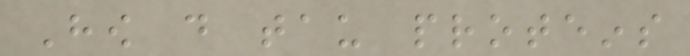How do tau proteins
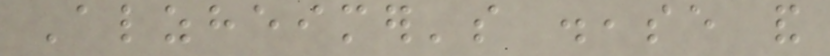Alzheimer's disease and
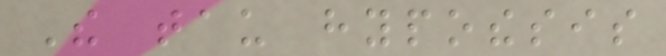The tau hypothesis
